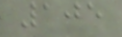105
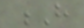H
